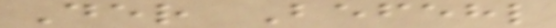Der Befehl
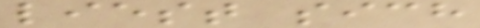liest sich
